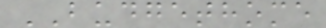BUDGETHOME
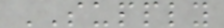SUPPLY
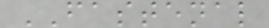FASTENAL
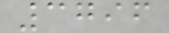3796
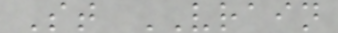St VRAIN
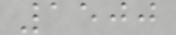1500
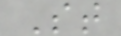St
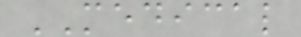MEDICAL
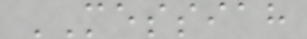MESSIAH
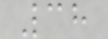38
